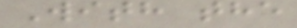With the
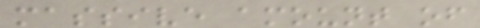massive amount of
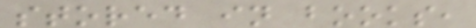stored in books,
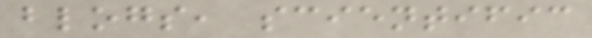blogs, scientific
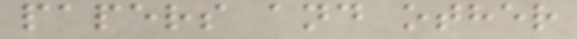papers and other
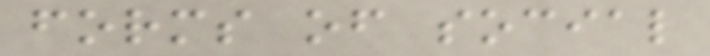forms of social
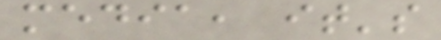media, it's
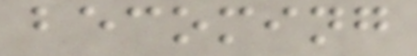becoming
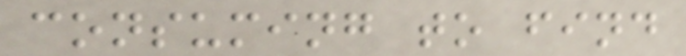consuming to find
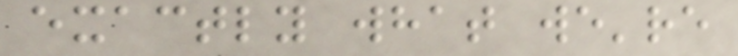exactly what we're
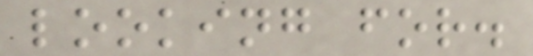looking for.
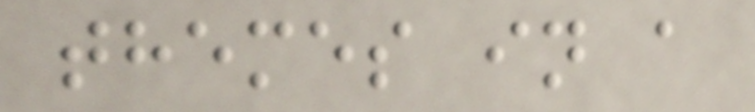themes in a
